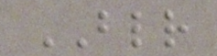BLR
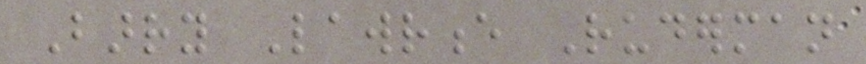Barry Lawrence Ruderman
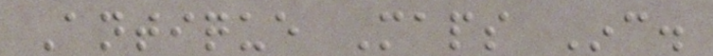Antique Maps Inc.
